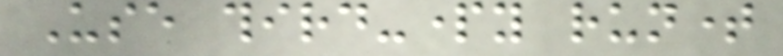Use third-party runtime
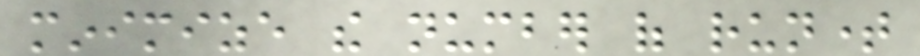minimize the number of runtime
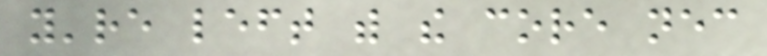you're left with the core necessary
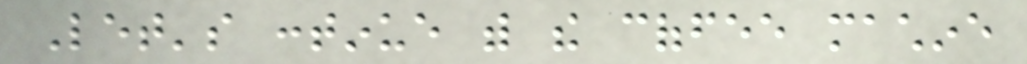Let's continue with the coffee machine
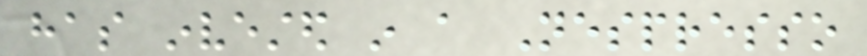has invested in a Nespresso
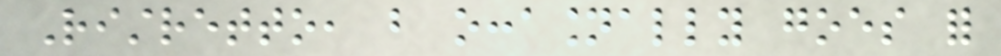Ristretto, but occasionally goes for
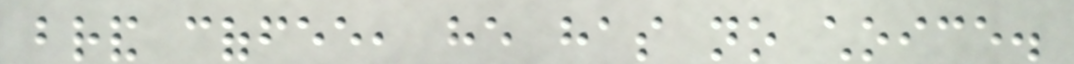brand coffee, he has no choice.
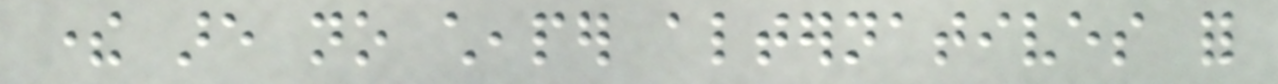there are no cheaper alternatives for
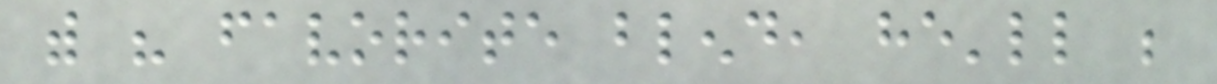with his favorite blend, he'll be
